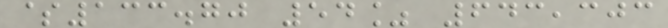$133.70 54% 643,303
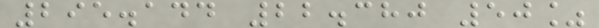295.144 22.380 50%
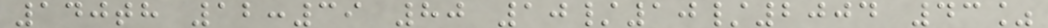140th 12:39 80 10/10/2004 43%
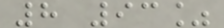8 93%
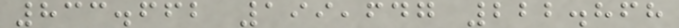833.662 199,647 222.868
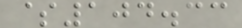$104.33
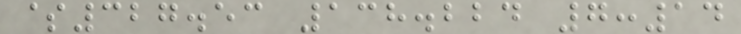$327.53 138.224 7:14
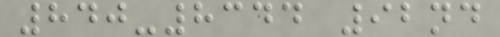840-8344 92nd
